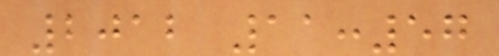2012 11:57
